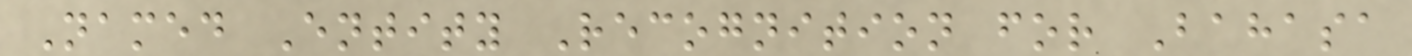Named Entity Recognition for Bahasa
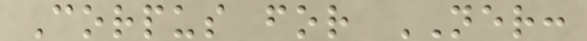Corpus for NER:
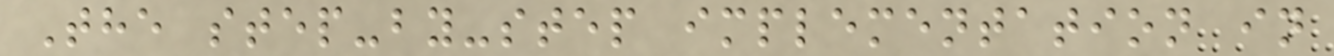The step-by-step implementation in
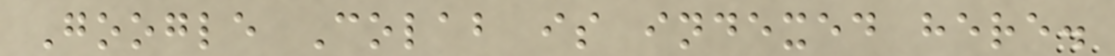Google Colab is indexed here.
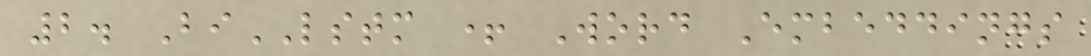2. BiLSTM + Word Embeddings
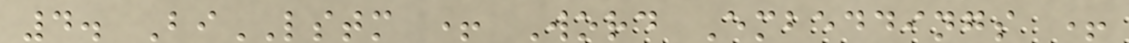4. BiLSTM + Word Embeddings +
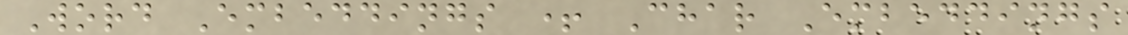Word Embeddings + Char Embeddings
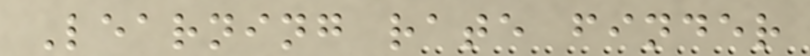Learning rate finder
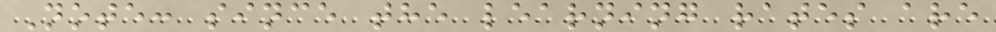Note: since the learning rates are
